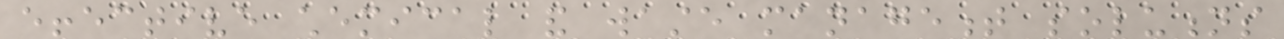effective chemical and waste management solutions
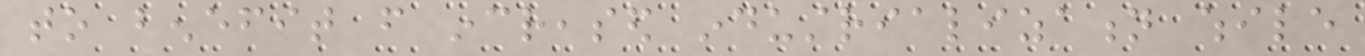to benefit from increased industrialization while
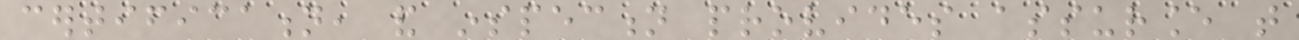certification, and inspection provides assurance that
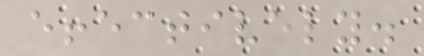effectively.
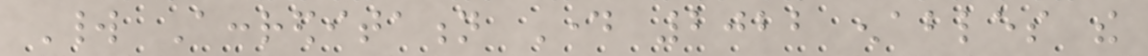World Accreditation Day 2022 enables the
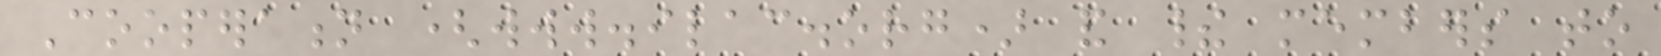Cooperation (www.ilac.org) and their members to
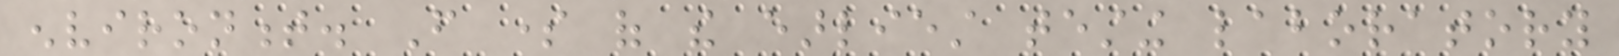environment. From some of the earliest testing laboratory
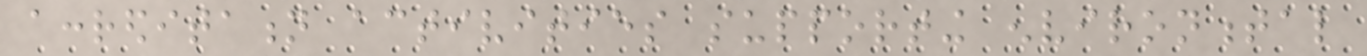accreditation activities supporting environmental
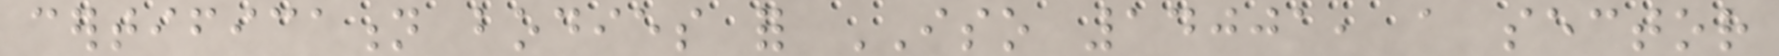certification bodies for ISO 14001, a sector
